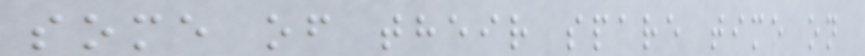some of their spare time on
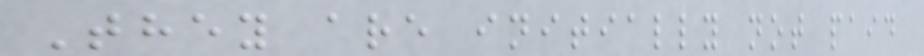They are initially not paid
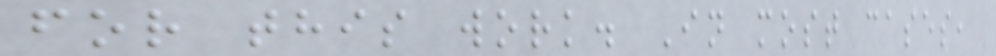for this work. In most cases,
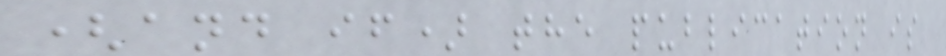(and if) the publication is
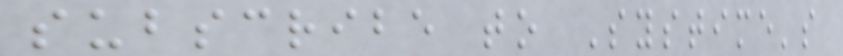subscribe to Systime's
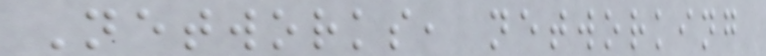Networks, networking
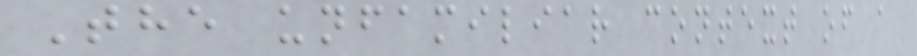The unfamiliar context of a
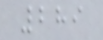289
